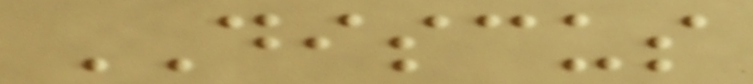DISCUS
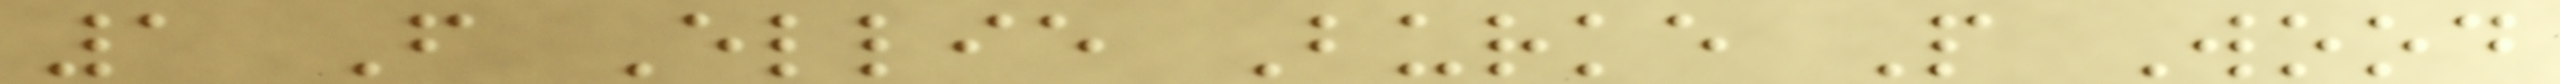1 F Ellie Burke P Wood
